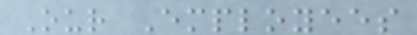Our Employees
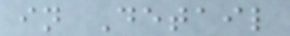in Detail
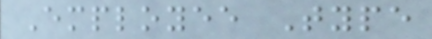Employee Type
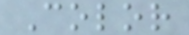Color
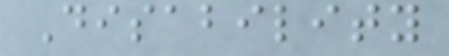Disability
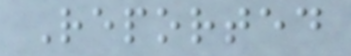Reported
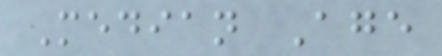Median Age
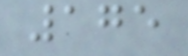175
